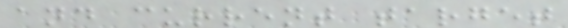and current target
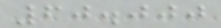60.000
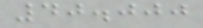40.000
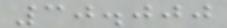30.000
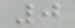0
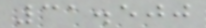31.500
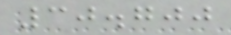30.700
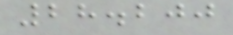28.200
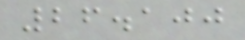26.100
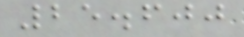25.600
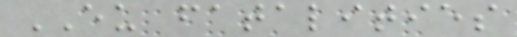EU fatalities
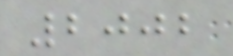2002
